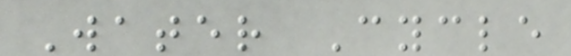Water Cycle
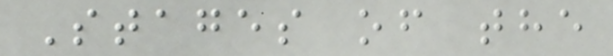Stages of the
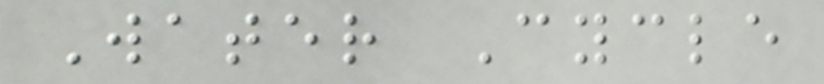Water Cycle
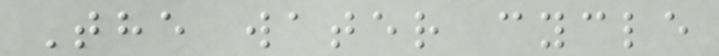The water cycle
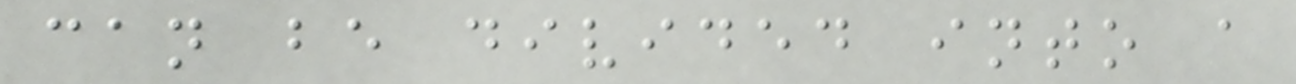can be divided into a
